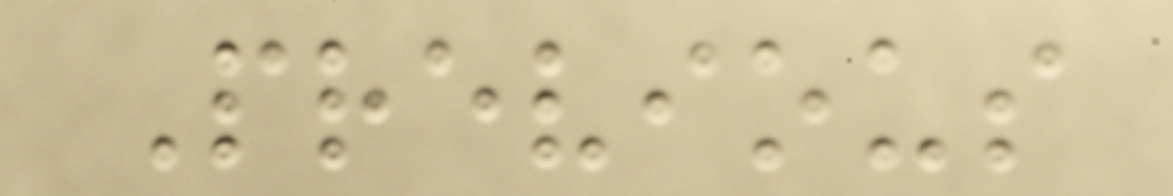Previous
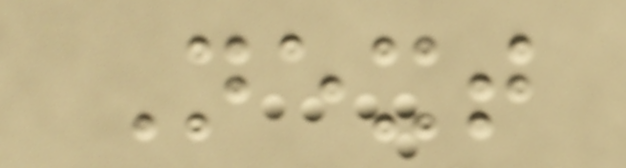Next
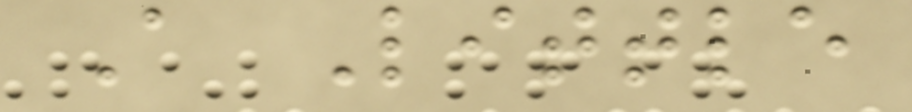A Little
